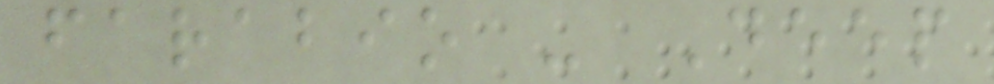farabio - Deep
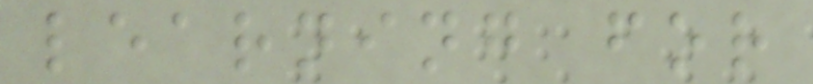learning for
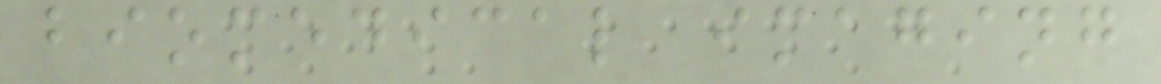biomedical imaging
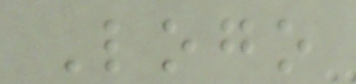Logo
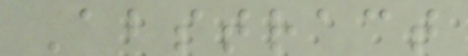Abstract
